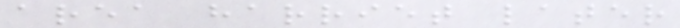area harriet later
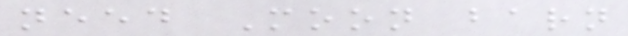need Moon barn
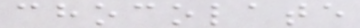chocolate
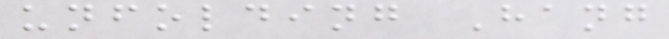unfolding Hang
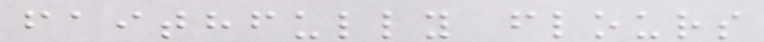faithfully flours
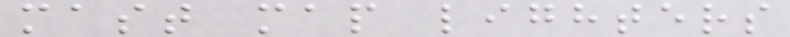mast map lighters
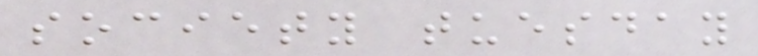society tuesday
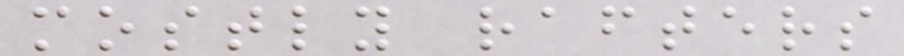mostly rafters
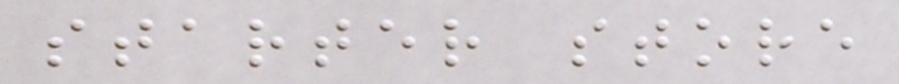starter store
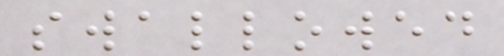swallowed
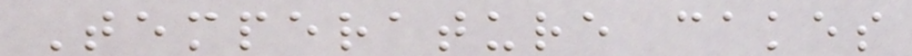Temperature cakes
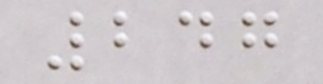247
